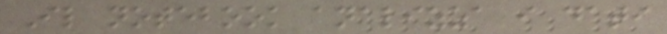Il notebook analizza i dati
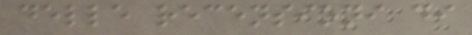delle recensioni di
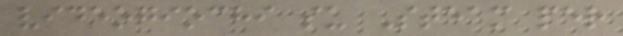videogiochi su Steam per
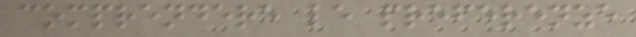comprendere le preferenze
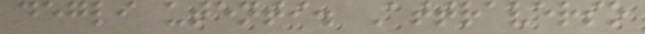degli utenti. Attraverso
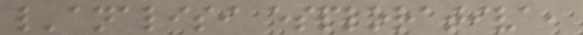l'analisi esplorativa,
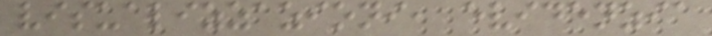visualizzazioni, evidenzia
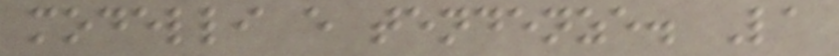modelli e tendenze. La
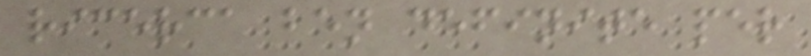ricerca ben definite per
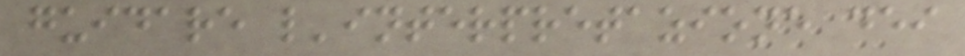guidare l'interpretazione dei
